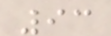93
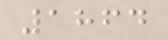1864
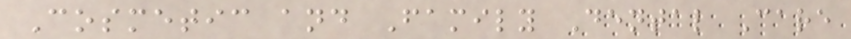Cosmetic and Family Dental Care
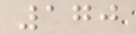170
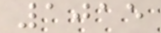1015
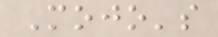Mojo's
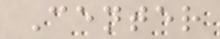Center
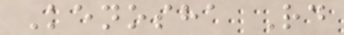Kenosha Rd
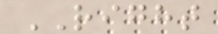RIGHT
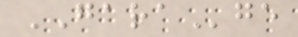GARAge
